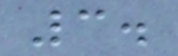3.
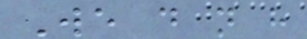We do not have
